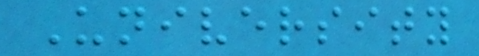University
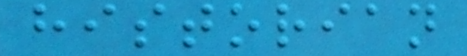historian
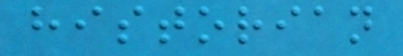historian
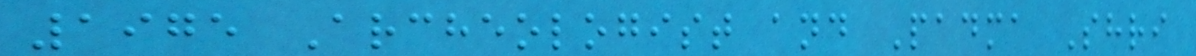1975 Archeologist and Padma Shri
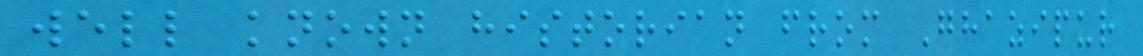well known historian from Ghazipur
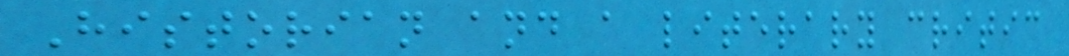Historian and a literary critic
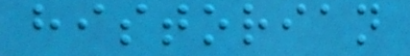historian
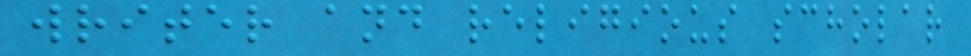writer and religious scholar
